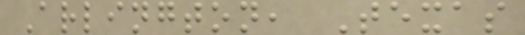Arlington, Texas
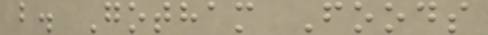b. Gotham Foods
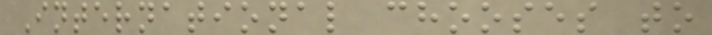International chooses to
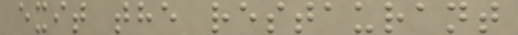exit the restaurant
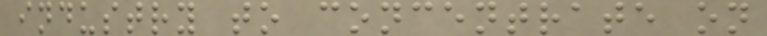industry to concentrate on
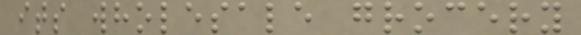its wholesale grocery
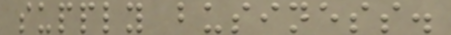supply business.
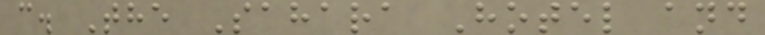c. The Sahara Hotel and
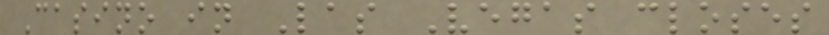Casino in Las Vegas closes
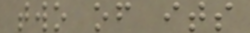two of its
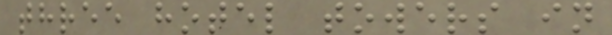three hotel towers in
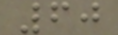60
